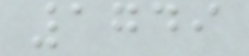1749
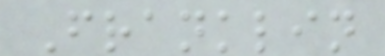Franklin
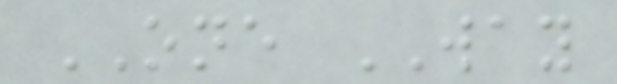ONE WAY
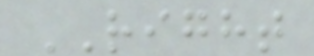RIGHT
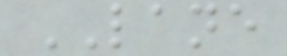LANE
